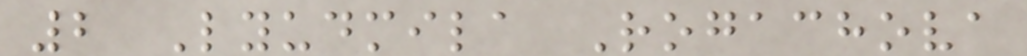2 Lyudmila Rogachova
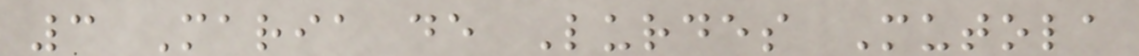3 Maria de Lurdes Mutola
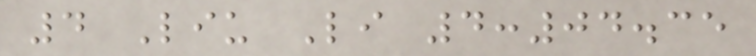4 Liu Li 4:04.35
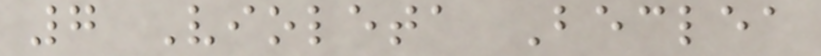7 Violeta Beclea
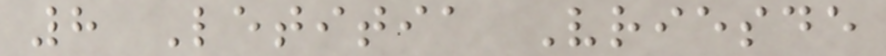8 Letitia Vriesde
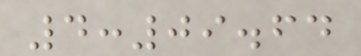4:09.64
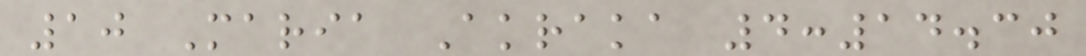10 Maria Akraka 4:14.30
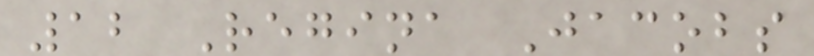12 Regina Jacobs
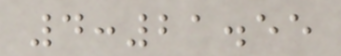4:21.55
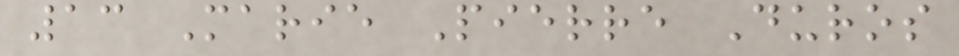13 Marie Pierre Duros
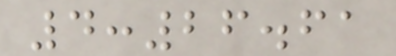4:26.61
